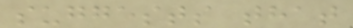suggests that
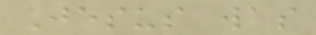Jesus was
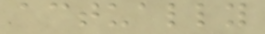actually
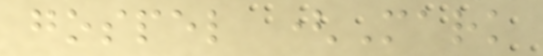gospel (Mark
